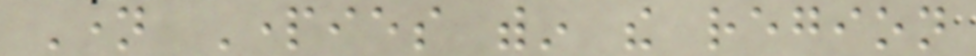Name Parties within the region
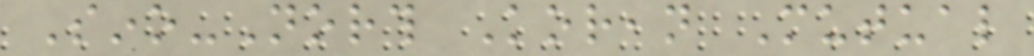Sino-North Korean Mutual
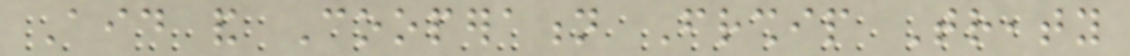Aid and Cooperation Friendship Treaty
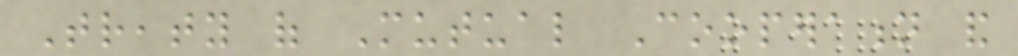Treaty of Mutual Cooperation and
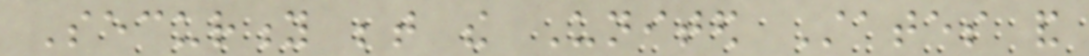Security between the United States and
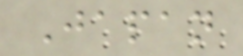Japan
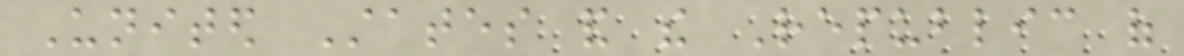United States and the Republic of
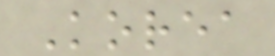Korea
